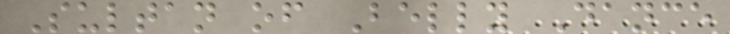Sultan of Belly Dance
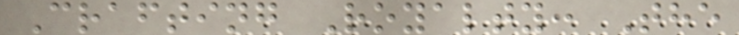Crafting Royalty: The
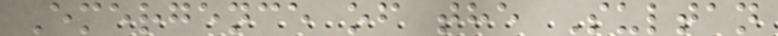Emergence of the Sultan
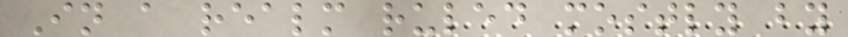In a realm ruled mostly by
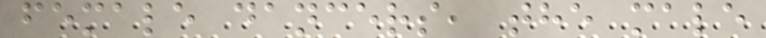female dancers, the male
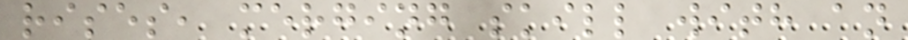rises, merging skill with an
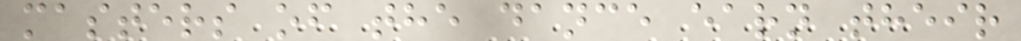masters of the dance earn their
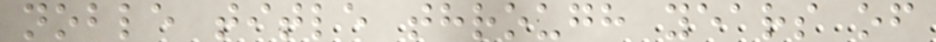noble title through years of
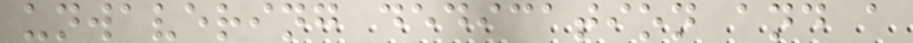unwavering dedication and a
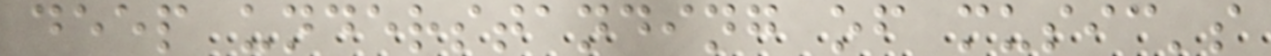deep understanding of music's
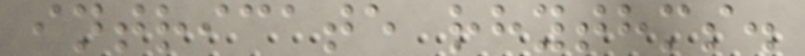intricate rhythms.
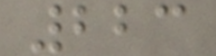223
